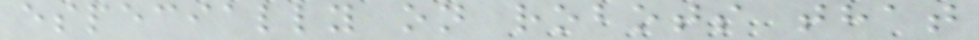especially on robots that
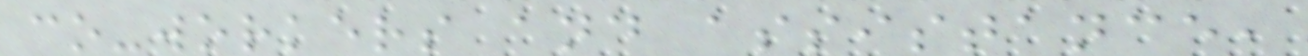co-workers and assistance,
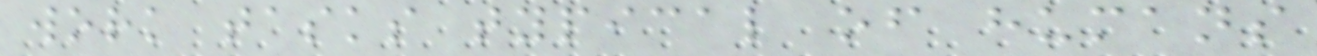work tasks typical of humans
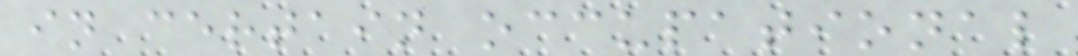in certain occupational
